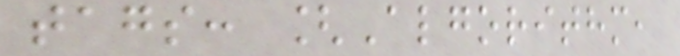tags: [Algorithm,
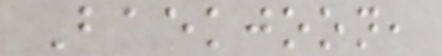Baekjoon,
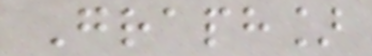Graph]
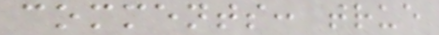comments: true
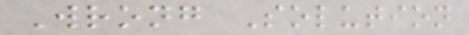Wrong Solution
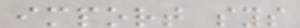import sys
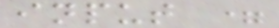input =
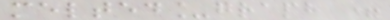melted_graph =
